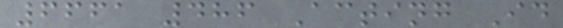6661 486 Acting Id
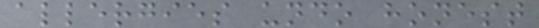allergies undo honest
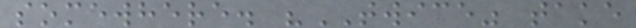somewhere. "TWICE" take
